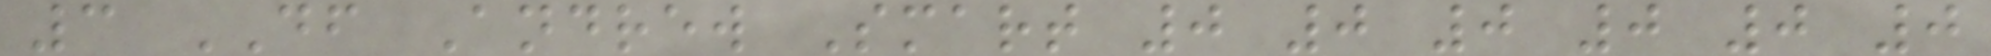3 DF Andrew Smart 0 0 0 0 0 0
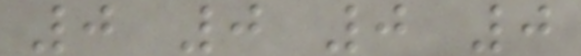0 0 0 0
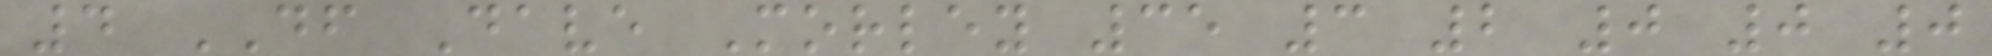4 DF Dave Morley 35 3 2 0 0 0
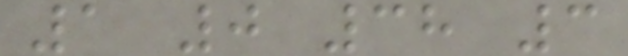1 0 38 3
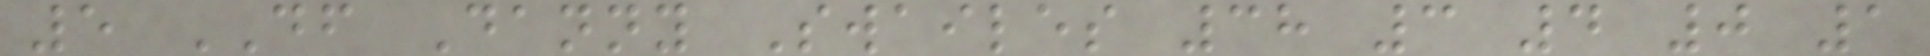5 DF Danny Swailes 38 3 4 0 1
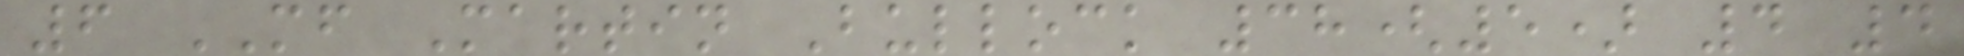6 MF Martin Bullock 38(5) 4 4
